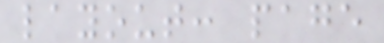layout: page
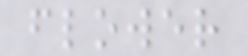flower
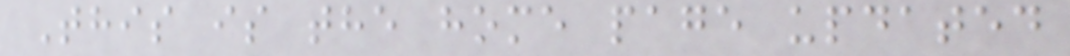This is the home page updated
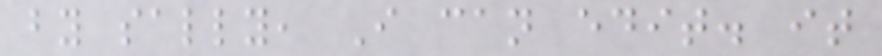by sally, I can edit. it
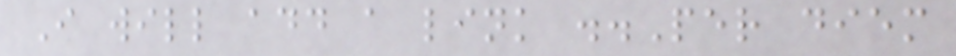I will add a link ..Per diem
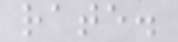rate.
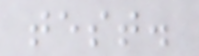test.
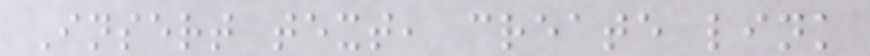Insert text, create link
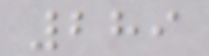289
